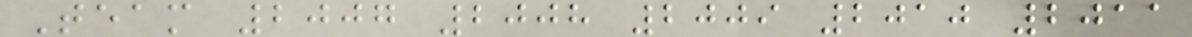Team 2007 2008 2009 2010 2011
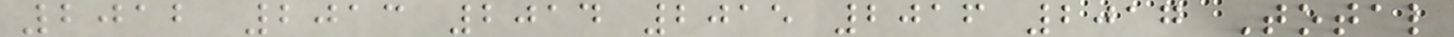2012 2013 2014 2015 2016 2017 Total
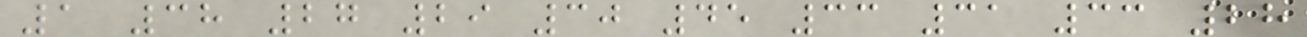1 38 27 29 30 45 33 31 33 28
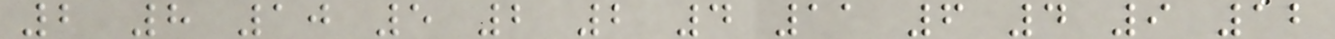2 8 10 5 2 2 4 11 6 4 9 12
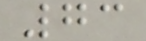73
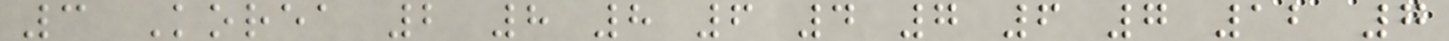3 Korea 2 8 8 6 4 7 6 7 12 7
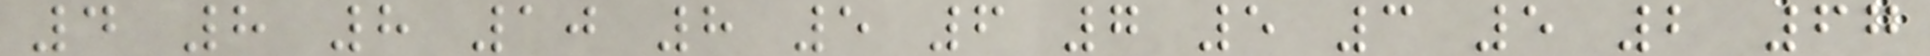4 8 8 10 8 5 6 7 5 3 5 2 67
